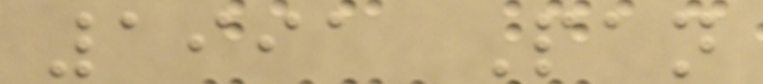1991 Pan
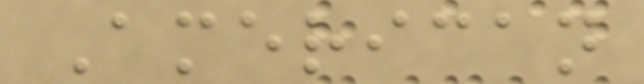American
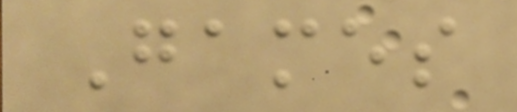Games
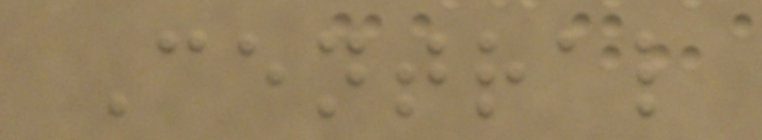Central
